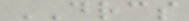DRCS
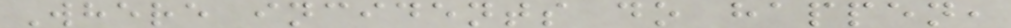Where incidents do happen,
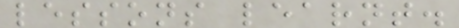lessons learnt.
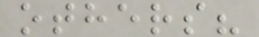others?
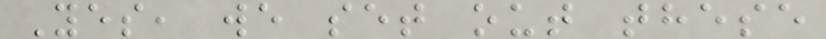Yes, we set out these
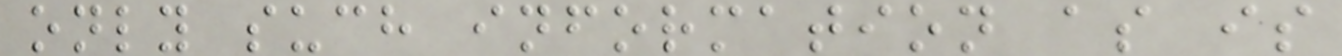only such information as is
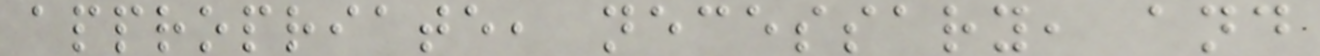appropriate, necessary, and
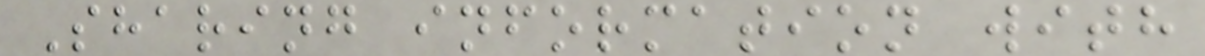Sharing information with
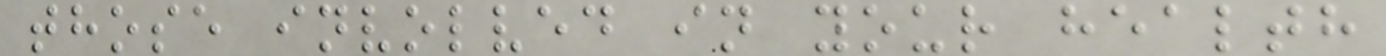those involved in your health
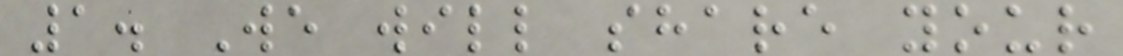1. We will share your
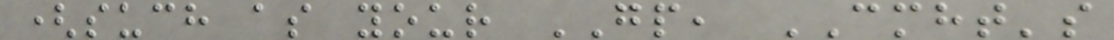(such as your GP, CMHT's
